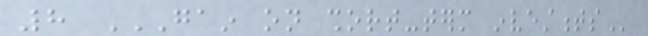8 GAIN ON SHORT-TERM INVESTMENTS
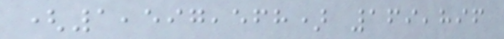(1,597,568) 169,896
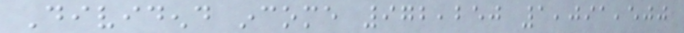Dividend income 972,250 1,091,500
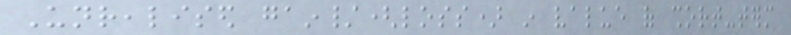Unrealised gain/(loss) in value of short-term
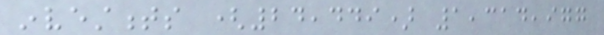investments (24,449) 1,314,977
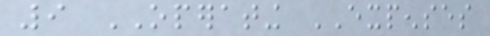9 OPERATING EXPENSES
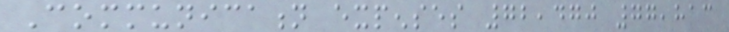Communication expenses 72,470 77,813
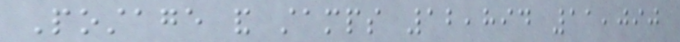Postage and stamps 12,894 11,090
